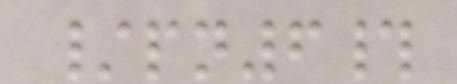/pn6#
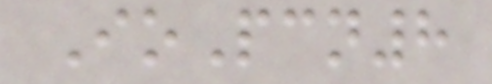IoPcn8
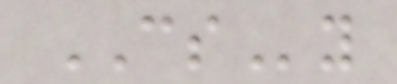CSy
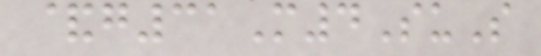&g31M4SuS
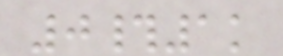0#1k
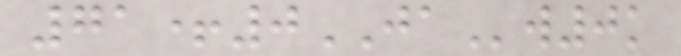71+0JAw0k
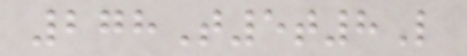278T5t8L
